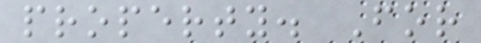property. For
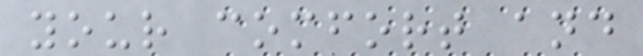your comfort and
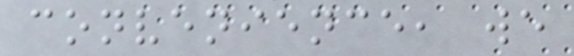convenience, we
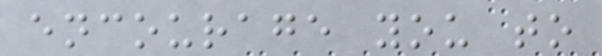encourage you to
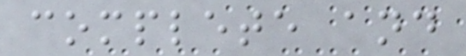complete and
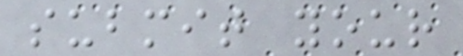submit your
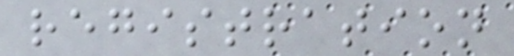registration
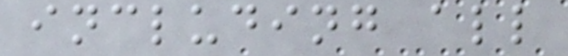including all
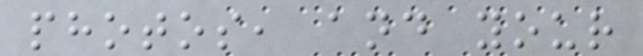photos, and your
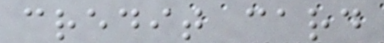credit card
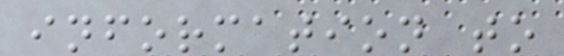information to
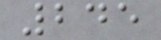245
